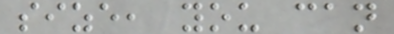size, you can
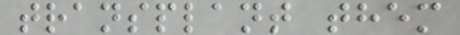transplant them
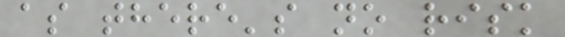as there's no risk
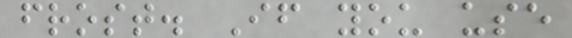frost. If you use
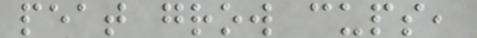peat grow cups,
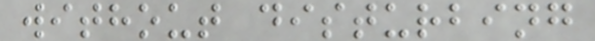without disturbing
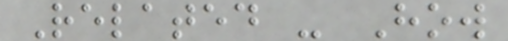Related - How
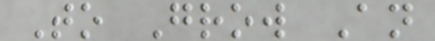To Grow An
